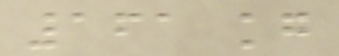161 kg
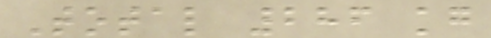Total 286 kg
